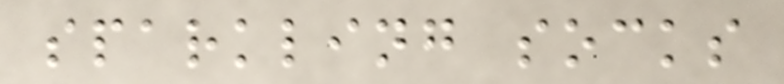sparkling socks
